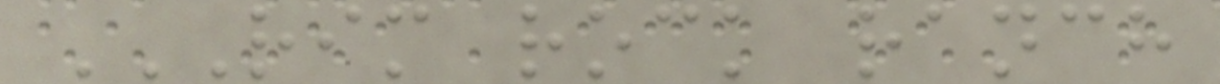RIM ROCK RANCH
